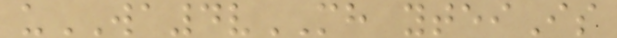uWA4vMH yteiIs
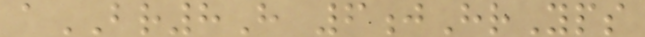aBR8H 6jHrYps
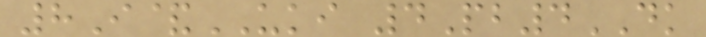8I&UKI 4Pb4DK
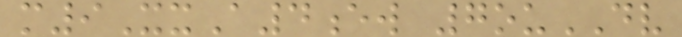m9XxA4ew 7ouDV
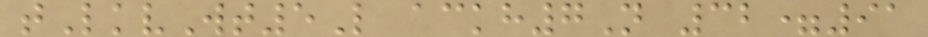tLkvWt5L ackh7N 32=91
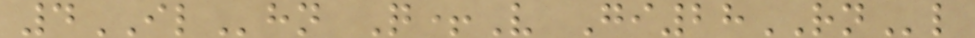4ILhn Q+V Gi28RNl
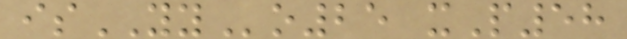isYYo25 xP58
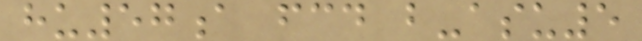hu57a fcd b-asu5
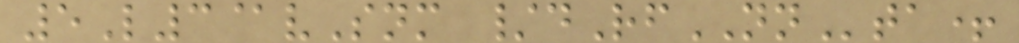5L3@vSnm /dRfNNta+
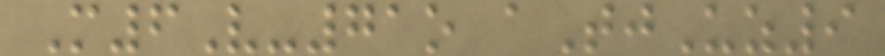M6V-71o aTjUz9
